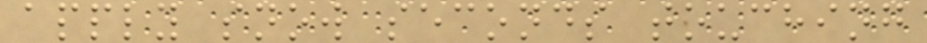apply snow seconds touching
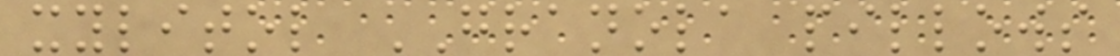xylitol GRANOLA pillows
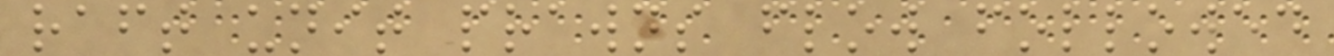raft unit prawns flow followed
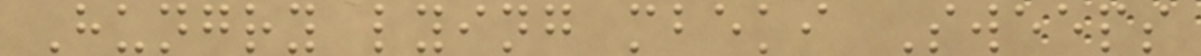Hungry lying mbeki Sweeps
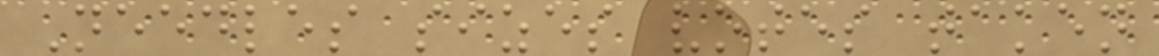Needles sizes votes taken
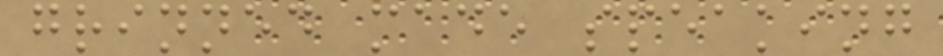grinned made speaking
